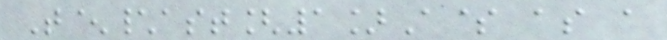T^\ast[1]A$ as a
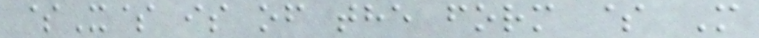$X$ is of the form $ M
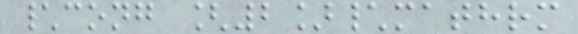\cong [2]\mathrm
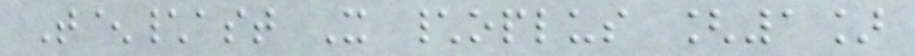T^\ast X \oplus [1]
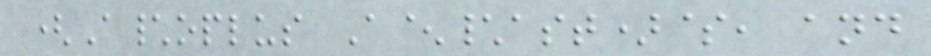(A\oplus A^\ast)$, and
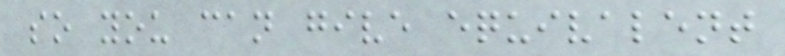so you can give equivalent
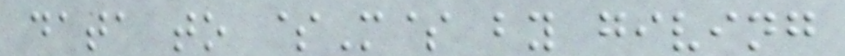data to $M$ by giving
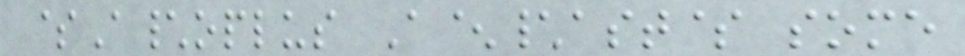$A\oplus A^\ast$ some
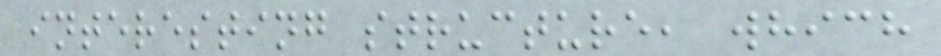interesting structure, which
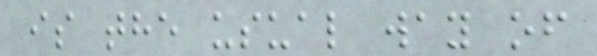is the usual way of
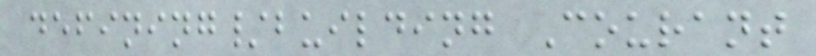defining/building Courant
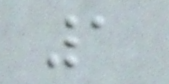1
